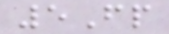5Fp
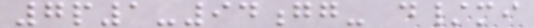7p1-94gg- d/mi
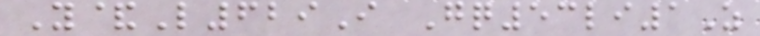Y&L629I Gq53li1Z
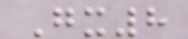Gx8
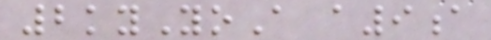2kyYoA a9a
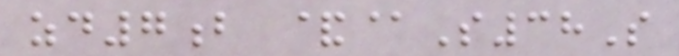zd7b &@S38S
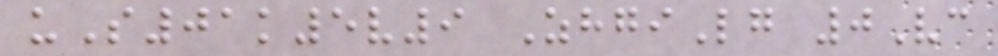uS01k5v9 ZhgiLg 0Vc
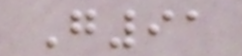G91
